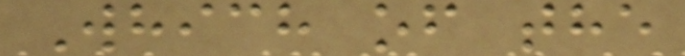Which of the
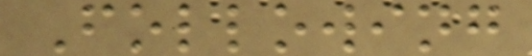Following
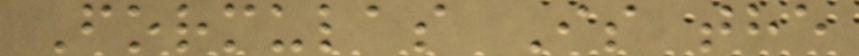Formulas Is the
